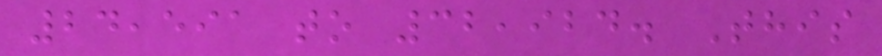24,591 to 32,924. This
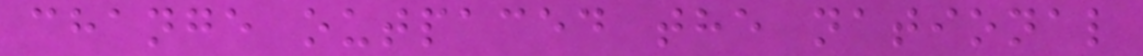change outpaced the national
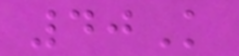40K
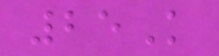25K
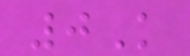0K
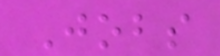Jobs
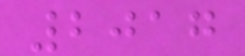2017
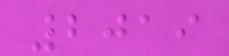2019
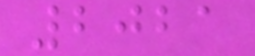2021
